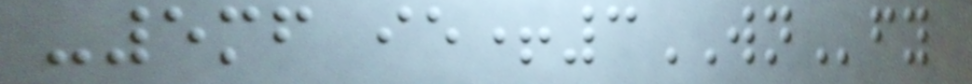-5mf ie+3WNfy
